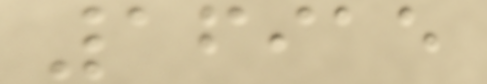16915
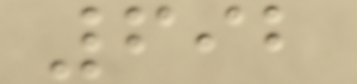692
